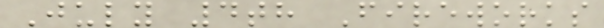July 4th Fireworks
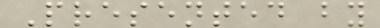Presented by
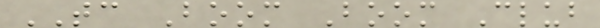TC Boom Boom Club
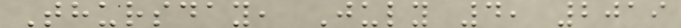Thursday, July 4, 2019
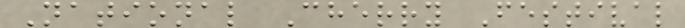National Cherry Festival
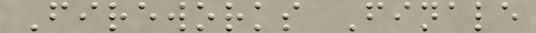Fireworks Finale
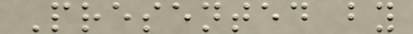Presented by
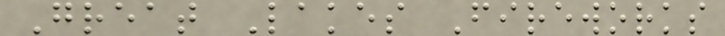Great Lakes Fireworks
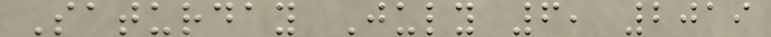Saturday July 6, 2019
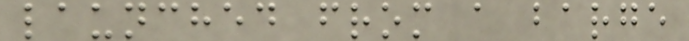launched from a barge
